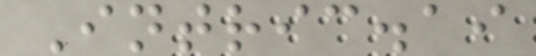Intric.ai
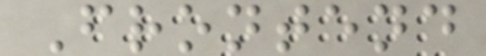Frontend
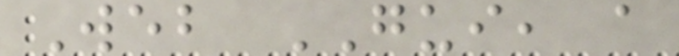Web GUI, a
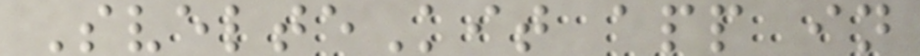SvelteKit app in
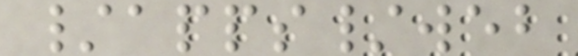/apps/web
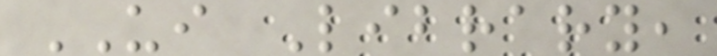UI Library,
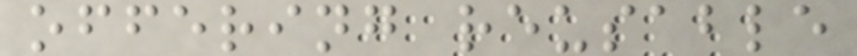offering reusable
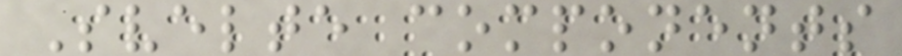Svelte components
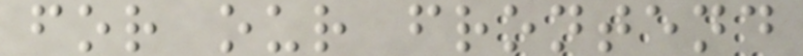for our frontend
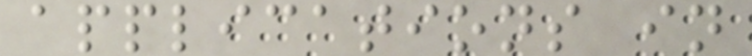applications in
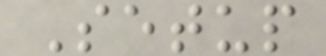Setup
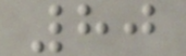80
